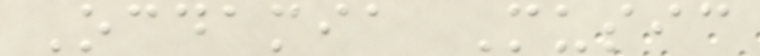Ocdamia Music
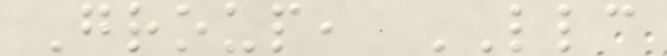Group, LLC
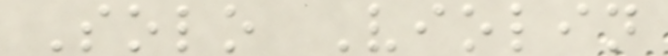Solo Violin
